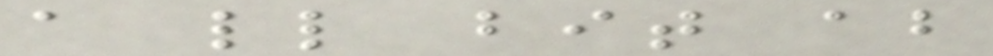a little bit about
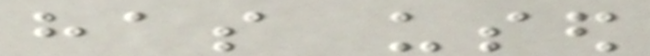has used
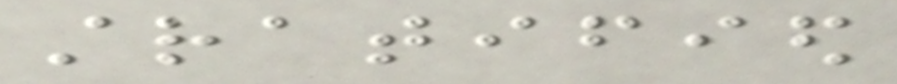stratified
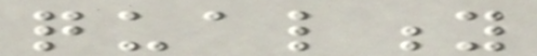quality
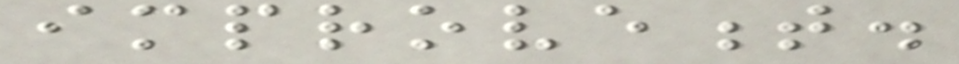improvement.
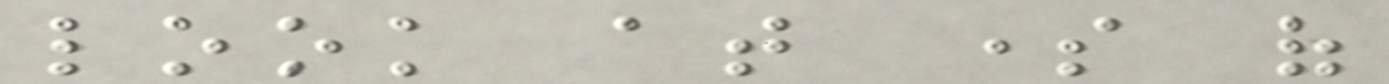look at some of
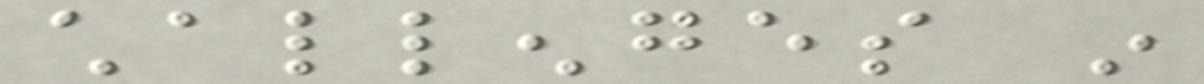challenges in
